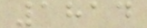1814
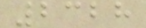2328
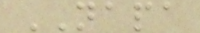NAPA
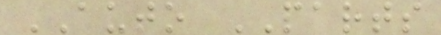AUTO PARTS
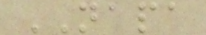NAPA
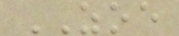ZOE
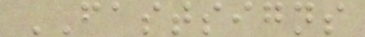FASTSIGNS
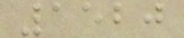1520
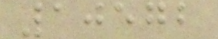10572
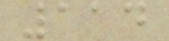114
